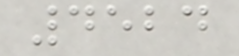4524
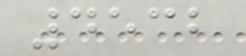4532
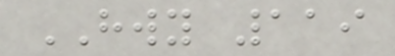HWY 119
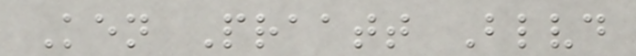Ken Praatt Blvd
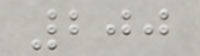200
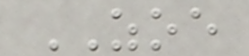ZOE
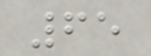65
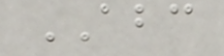ABC
